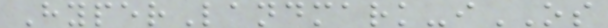HyperLandmark-iOS
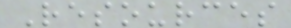Resources
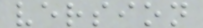version
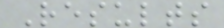Results
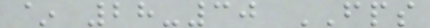~ 28-30 FPS
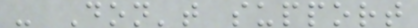- Don't support
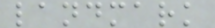landmark
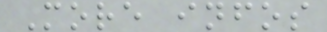More infos
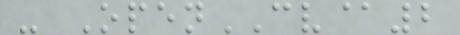- OpenCV@2
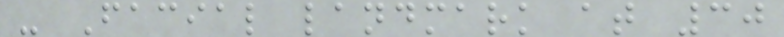- Facial landmark at 30
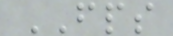FPS
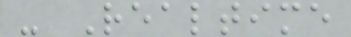- Realtime
